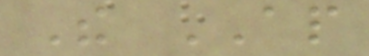The AP
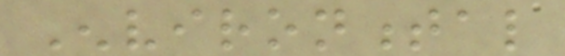Environmental
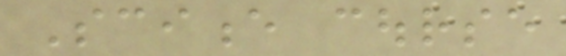Science course
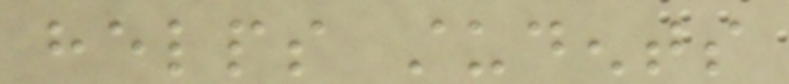helps students
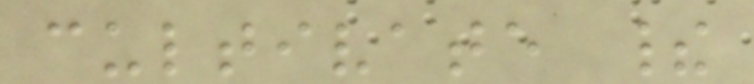cultivate their
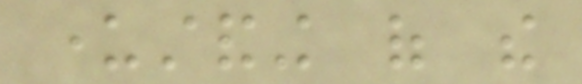understanding of the
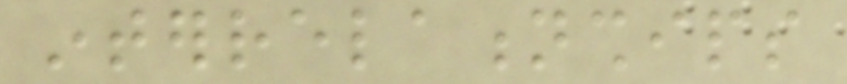interrelationships
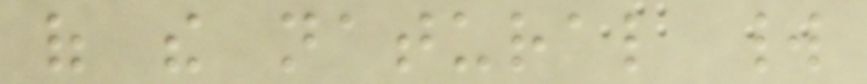of the natural world
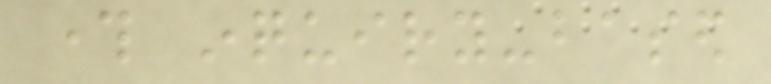through inquiry-based
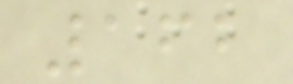162
